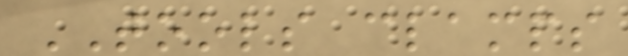TOOLS clamps
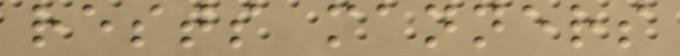rests manners
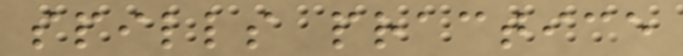spills practice
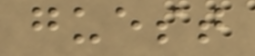guest
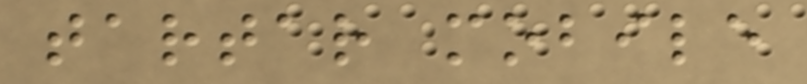tartar mobile
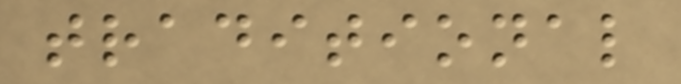traditional
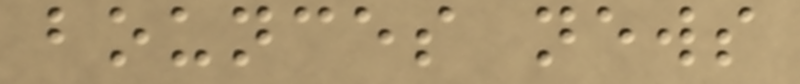bounces news
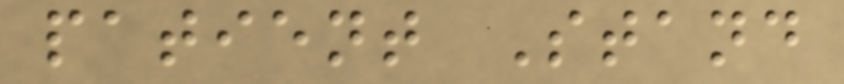patient Stand
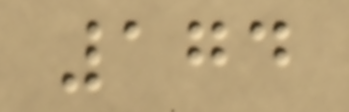174
